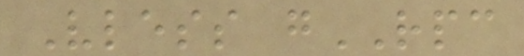Vless gRPC
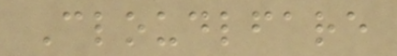Cloudlfare
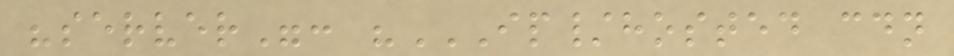"server": "IP/HOSTED CDN
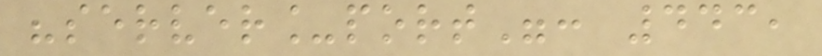"server_port": 443,
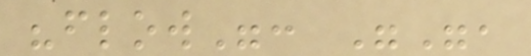"flow": "",
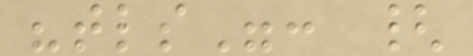"tls": {
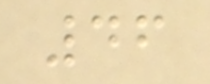46
